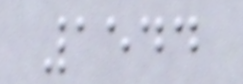1544
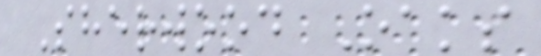Sherwood Oaks
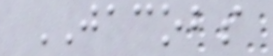JACOBS
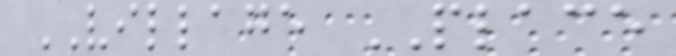VILLAGE PLACE
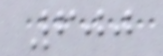600
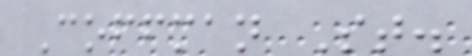Coffman St.
